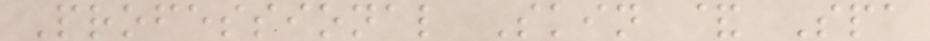Professional Skin & Spa
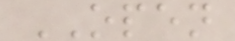OPEN
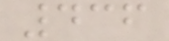436
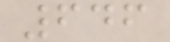646
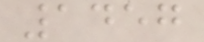1457
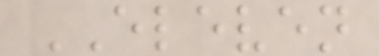ELEVEN
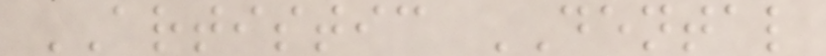ARTISTIC DENTAL
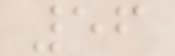56
